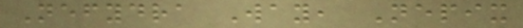Nefydra Way, Nepix
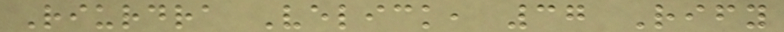Riurdra Velick, 37 Rify
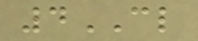4CL
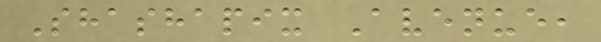Shashapix Avenue,
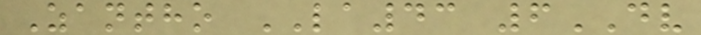Zantho LA43 6DV
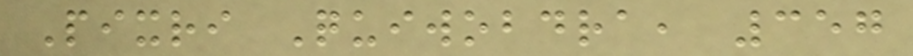Pixri Quiwobdra, 357
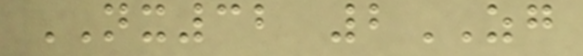NX32 2ZG
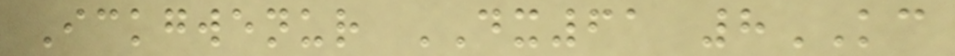Ickgwenur DX61 8KC
